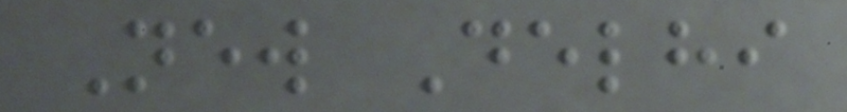New Delhi
